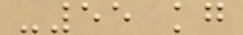-55 kg
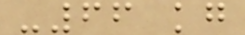-66 kg
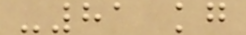-81 kg
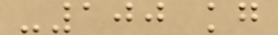-100 kg
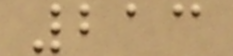213
